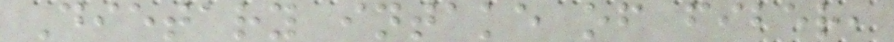Dietary intake of fiber,
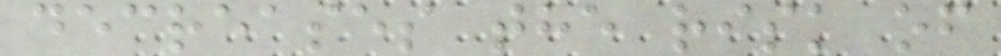decreases the risk of
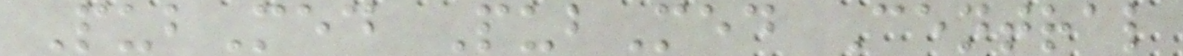PubMed PubMed Central
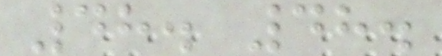48. 48.
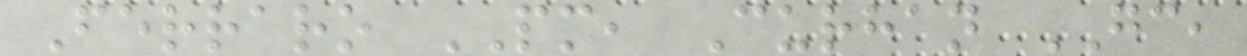Ferraro PM, Curhan GC,
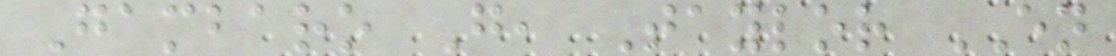Gambaro G, Taylor EN
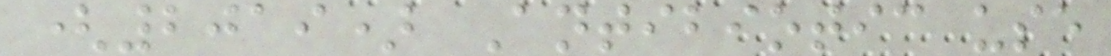(2019) Antibiotic use
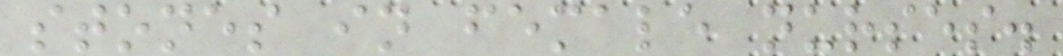stones in female nurses.
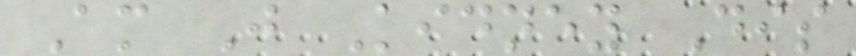Am J Kidney Dis
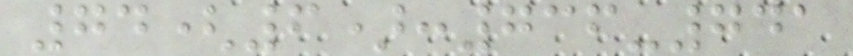74(6):736-741
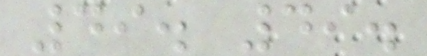49. 49.
